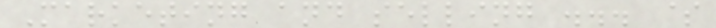Marketing and selling ... $
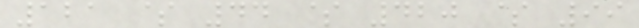121 $ 44 $ 420 $ 99
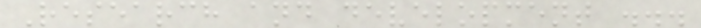Research and development ...
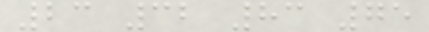23 32 83 75
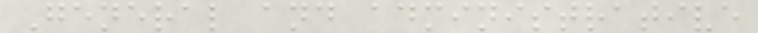General and administrative
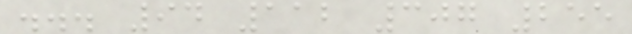... 94 112 307 255
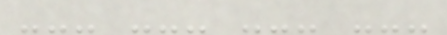--- --- --- ---
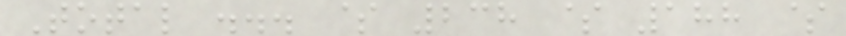Total ... $ 238 $ 188 $
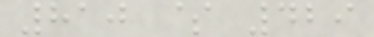810 $ 429
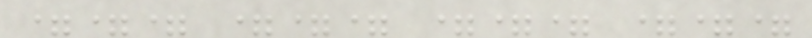=== === === ===
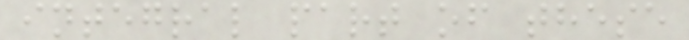integral part of these
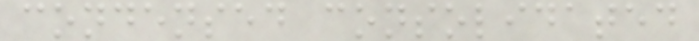condensed consolidated
